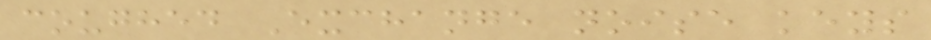coughed Exchange noise keys
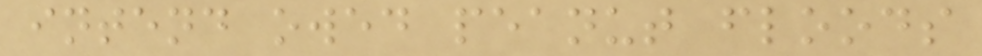intend owed peanut floods
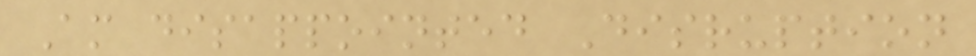Am disappointed Disruption
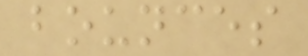bounces
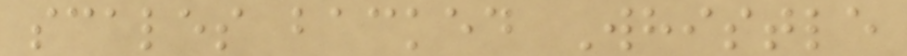scales backed Whistle
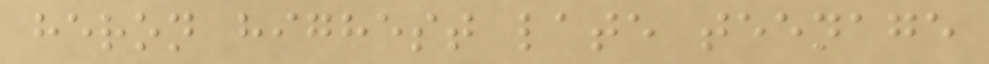heron highest late teenage
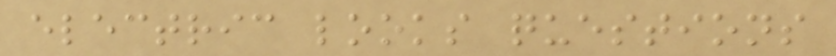electric looks questions
